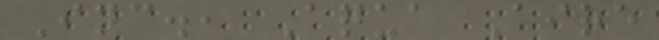Inc., Aqua Aire
